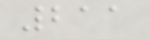211
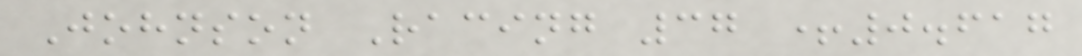Johnson Racing 37 +0.617
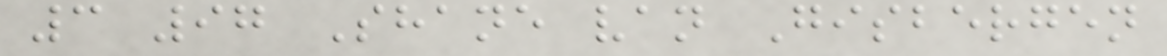3 97 Shane van Gisbergen
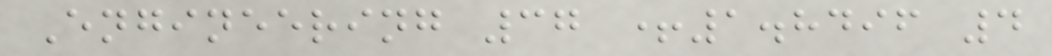Engineering 37 +1.8496 4
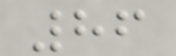86
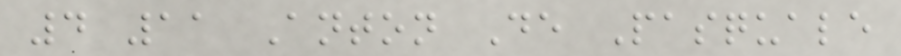4 11 Anton De Pasquale
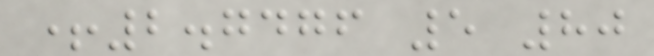+2.7476 5 80
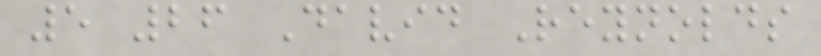5 26 David Reynolds
